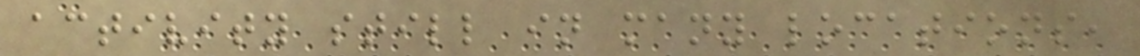activity still in many locations,
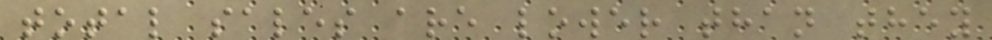total sales are lower than they
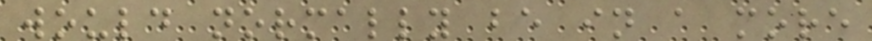would normally be in a more
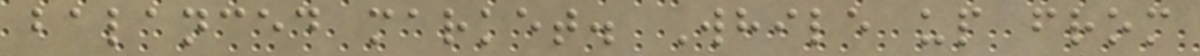balanced market. While up from
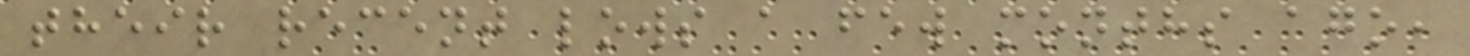their recent lows a few months ago,
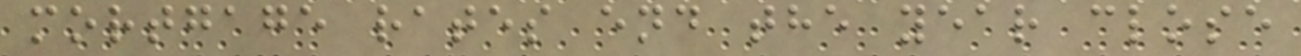mortgage rates end the year close
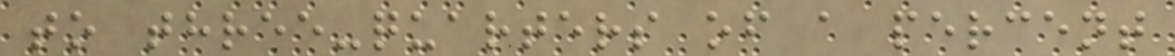to three-quarters of a percent
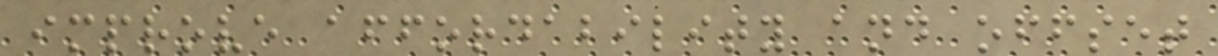improve affordability and offset
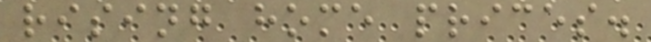rising home prices.
